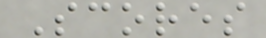Scores
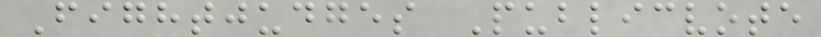Fightjudges Publicvote
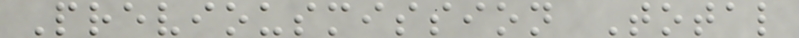Previousmission Total
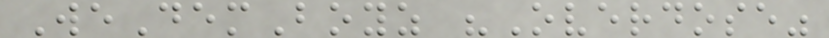WeDemBoyz "Overdose"
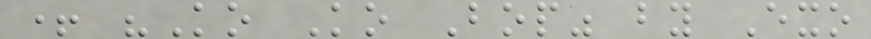+ "Ko Ko Bop" by Exo
